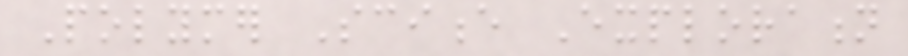Polymer Science Exploration
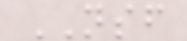NSF
